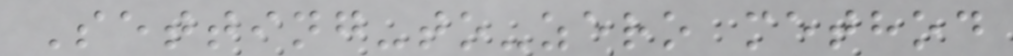Setting-to-zero method
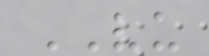VU
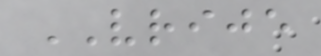VRIJE
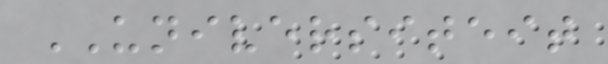UNIVERSITEIT
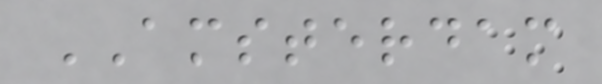AMSTERDAM
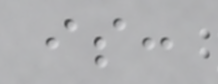is:
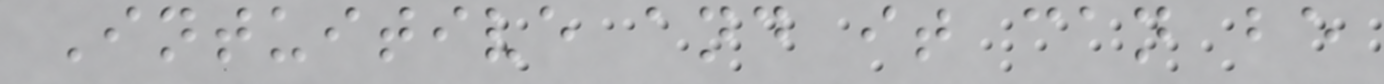Intuitive and it can be
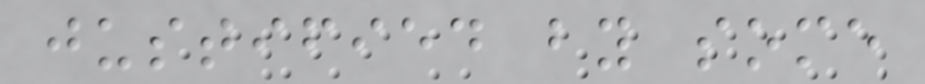justified by some
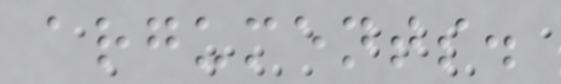arguments.
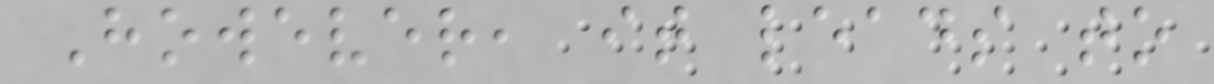However, it leads to
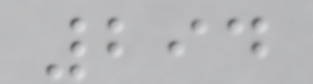294
